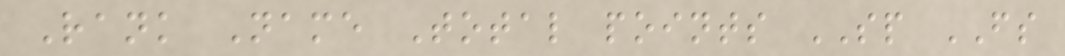Rank Name Total points SP FS
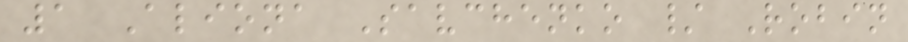1 Aliona Savchenko / Robin
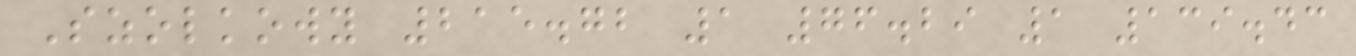Szolkowy 215.72 1 76.29 1 139.43
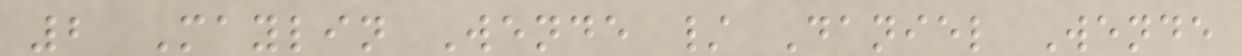2 Maylin Wende / Daniel Wende
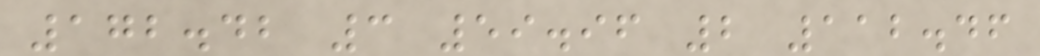172.42 3 59.96 2 112.46
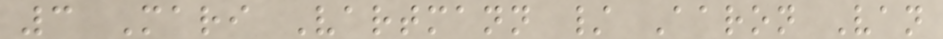3 Mari Vartmann / Aaron Van
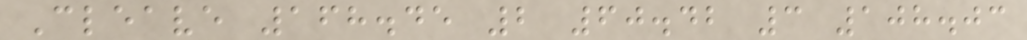Cleave 168.45 2 60.42 3 108.03
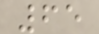65
